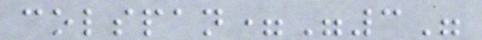colspan="3"
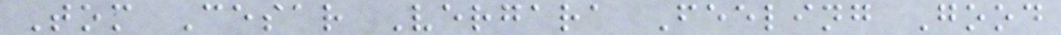Tom Cesar Vergara Feeling Good
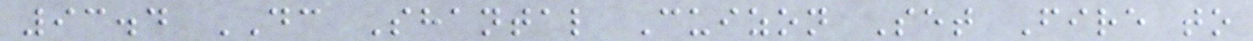93.4 DC Shantal Cuizon Set Fire to
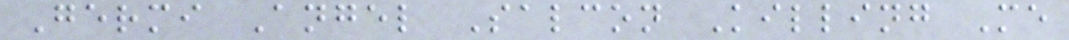Germi Angel Salcon Killing Me
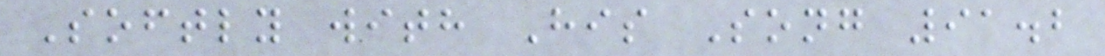Softly with His Song 91.2
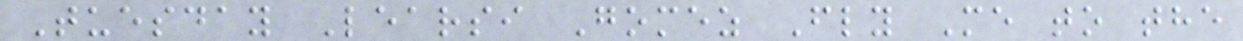Tuesday Learsi Gomez Fly Me to the
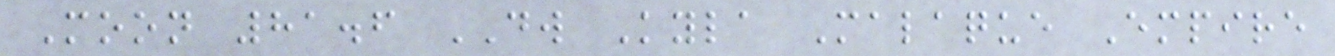Moon 81.6 DW Kyla Malaque Empire
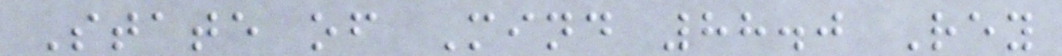State of Mind 88.0 Rey
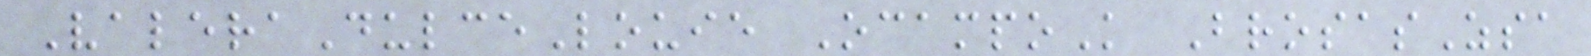ValeraDulceLouie OcampoK BrosasZsa
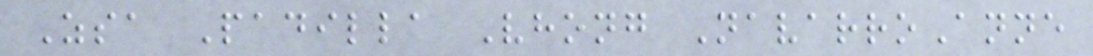Zsa Padilla Vhong NavarroAnne
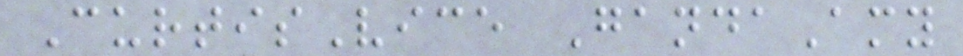CurtisVice GandaAmy
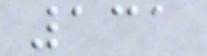131
